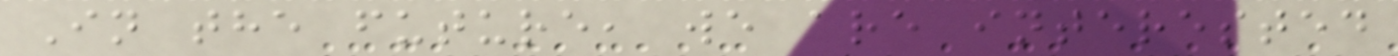In the future, we are interested
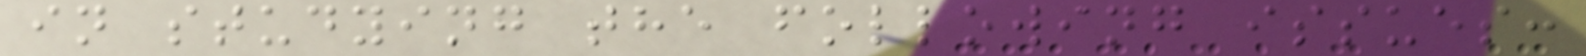in studying the following issues:
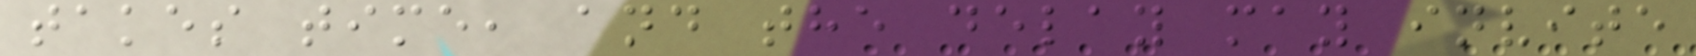takes time, and the delay may invite
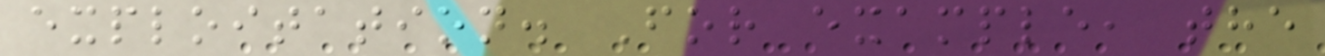exploitation. For example, the
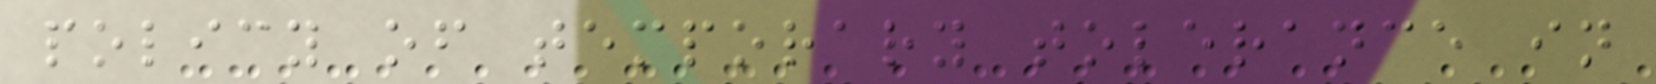policy of temporary tolerance in
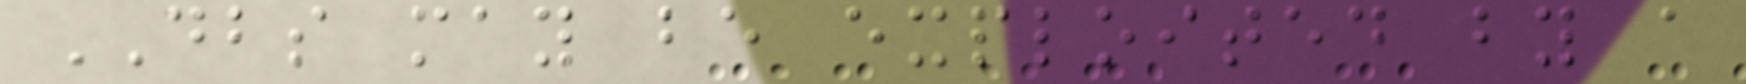DBS may be exploited by a
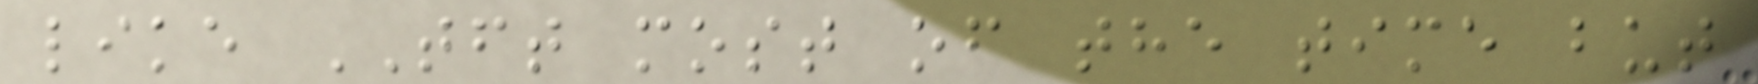like TFT most of the time but
